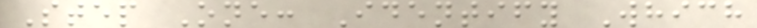Step One: Identify Which
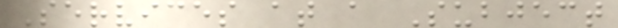Services at a Subject
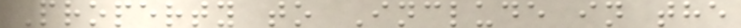Property to Include in the
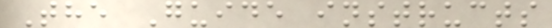The Guide instructs
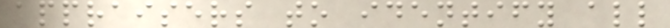appraisers to identify all
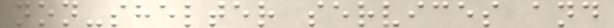non-shelter services and
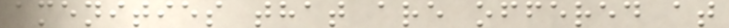amenities that are offered at
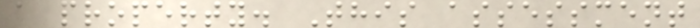a property. This assessment
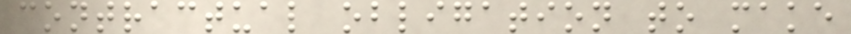contractual obligation to make
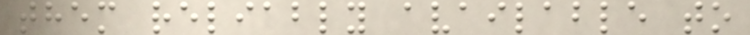them reliably available to
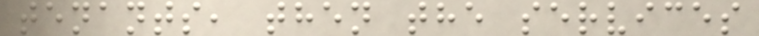tenants, then the services
